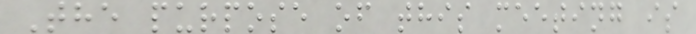The purpose of this meeting is
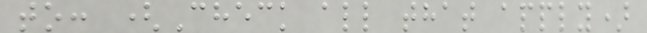to: (Check all that apply)
